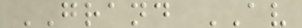GRAND AV
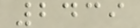2439
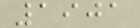1901
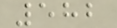582
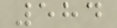584
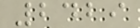2429
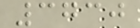3730
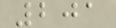201
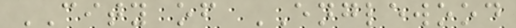CITY of ENGLEWOOD
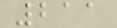211
